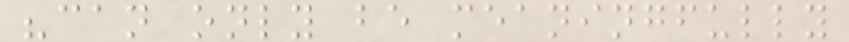"can only be meaningfully
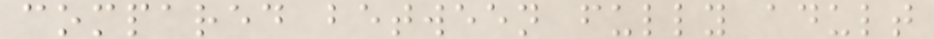compared between fully adult
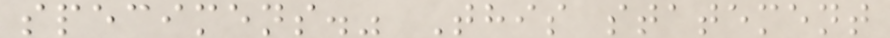specimens." This statement
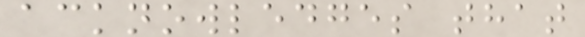acknowledges that
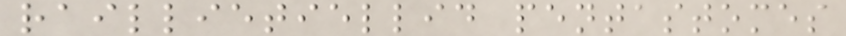raillietiellid pentastomes
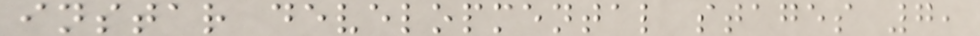instar developmental stages 7,
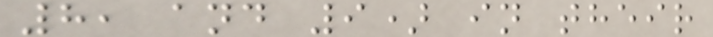8, and 9) in their
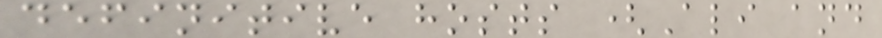definitive hosts (Ali and
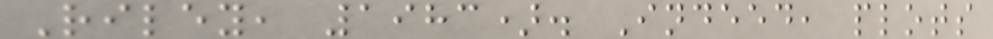Riley, 1983). Indeed, plots
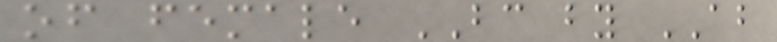of female BC by AB
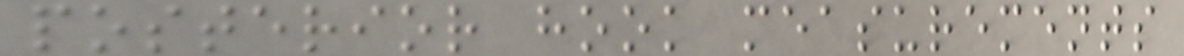posterior hook measurements
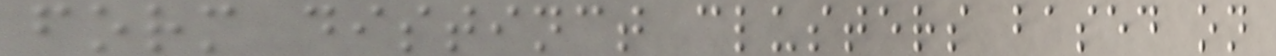form distinct clusters based on
